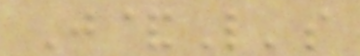J&L's
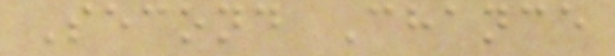Second Chance
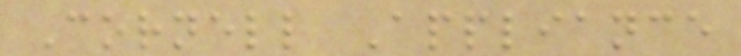Cornell Appliance
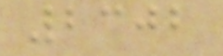2302
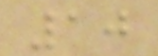10
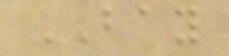BAY
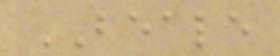BEALE
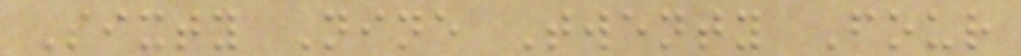Sixty Nine Twenty Four
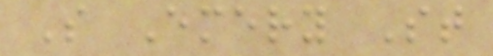S Emery St
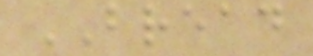BREAD
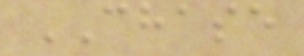CHASE
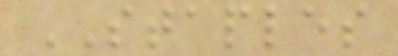STAPLES
